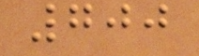700
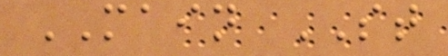MAIN ST
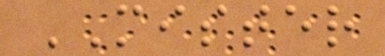MISTER
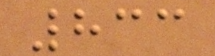833
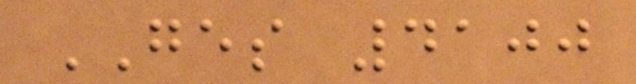GES 4100
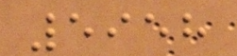5958
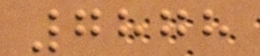7878
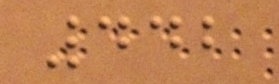442
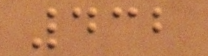432
